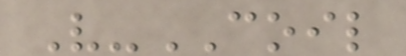V-COIL
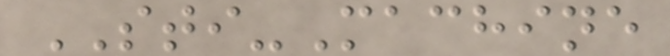STI-Machine
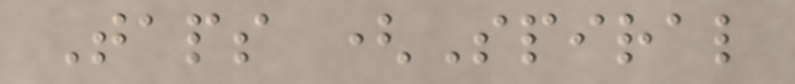Taps (Spiral
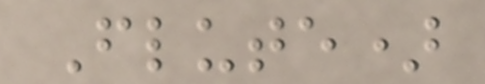Flute)
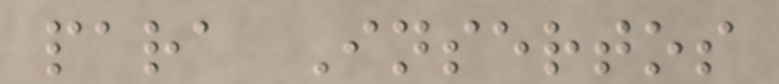para Insertos
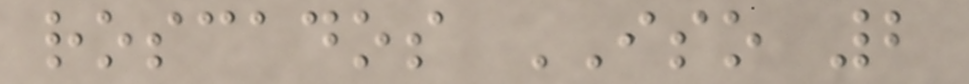roscados ISO 2
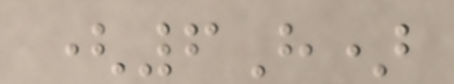(6H)
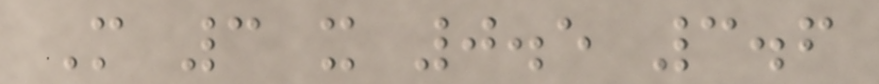M 3 x 0.5 3.6
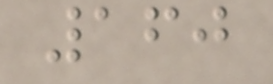160
